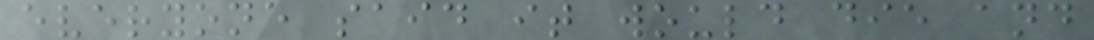everyone said it would die and
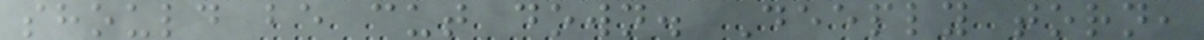should be cut down. Deeply torn,
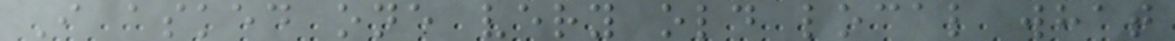I asked one very old local what
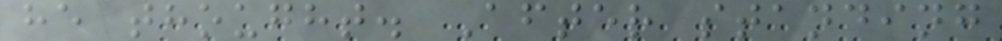he thought. After standing
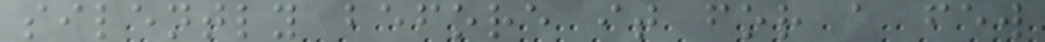silently before it for a few
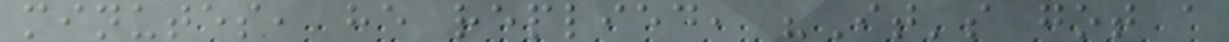minutes, he replied, "It's got a
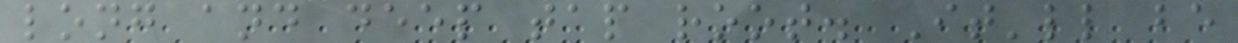long and deep tap root. It'll be
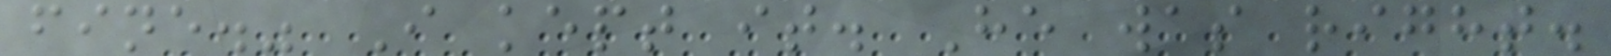fine." I kept it. He was right.
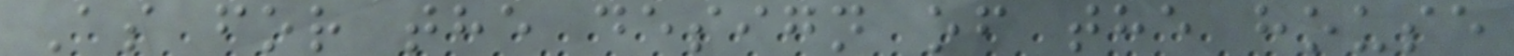As for the design of the house
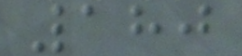180
